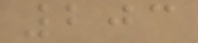203
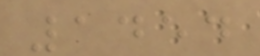1454
